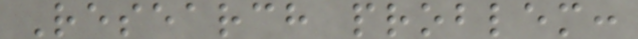Research problem:
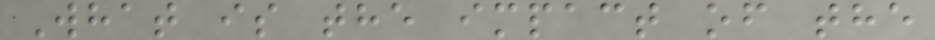What is the impact of the
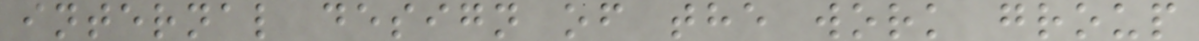internal design of the work group
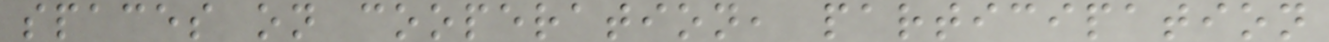spaces on cooperation, participation
